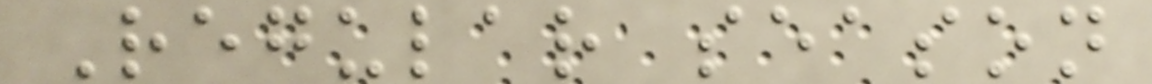Regular season
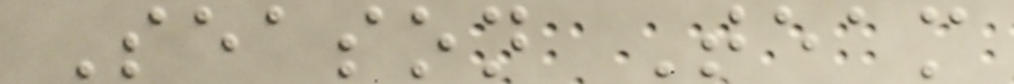Season Team
